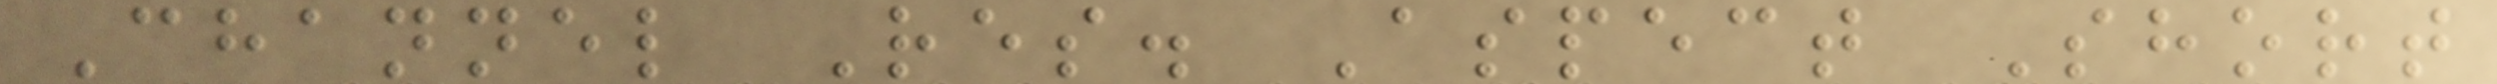Channel Res. Aspect Short
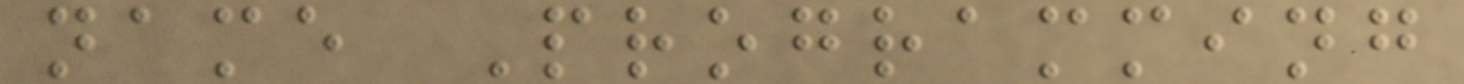name Programming
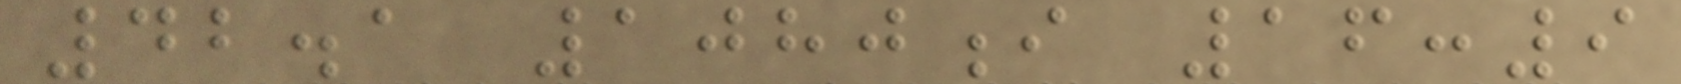42.1 1080i 16:9
